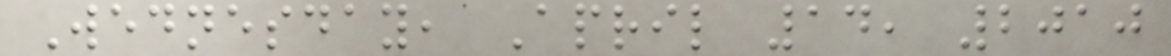Wednesday, April 14, 2010
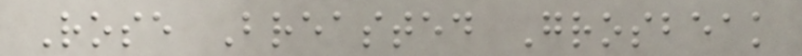Rose Breasted Grosbeak
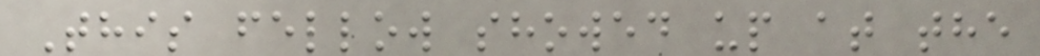This fellow showed up at the
